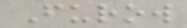Furow
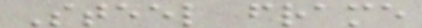Steel frame
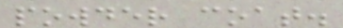powder coat.
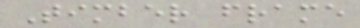Timber frame
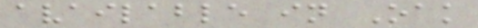available in Oak
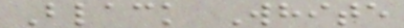Black White
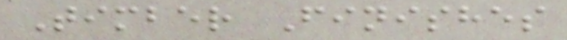Timber Finishes
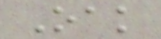Oak
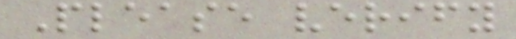Please verify
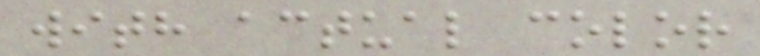with actual color
